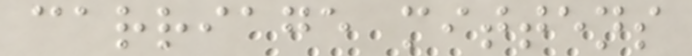carriage mittens
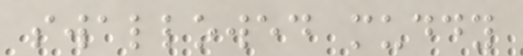swallowed muddy
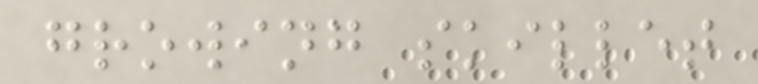growing skillet
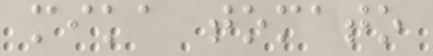mika tomato
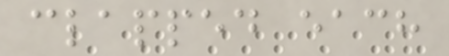clapped each
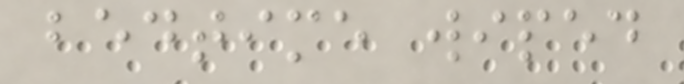bedtime wiped
